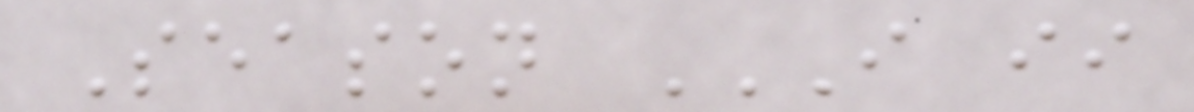Season I II
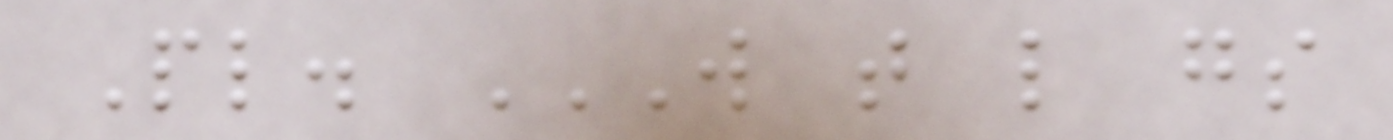Pl. W T L GS
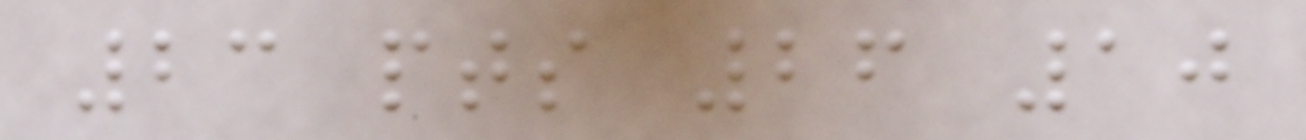23 pts 26 10
